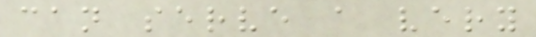can serve a very
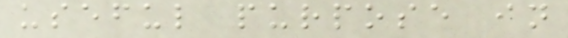useful purpose in
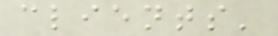clients'
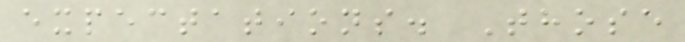expectations. Those
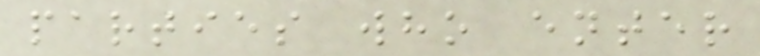parties who enter
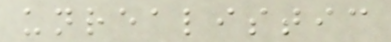unrealistic
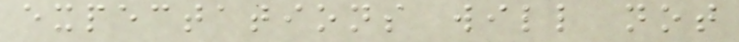expectations will not
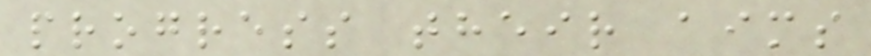progress their aims
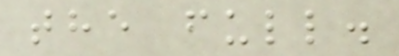the full.
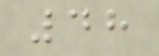48
